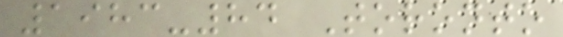1983-84 Toronto
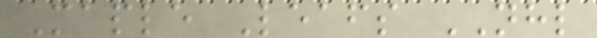Maple Leafs NHL
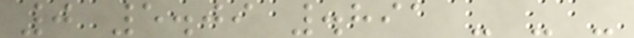0 5.09 .891 - - -
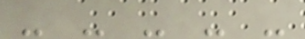- - - - -
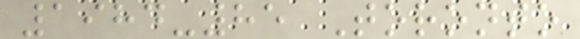1984-85 Toronto
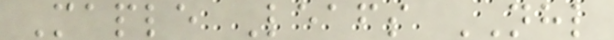Maple Leafs NHL
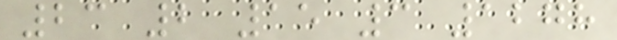23 2 15 3 1278
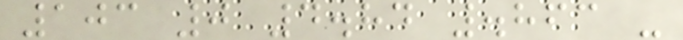103 0 4.84 .863 -
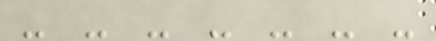- - - - - - -
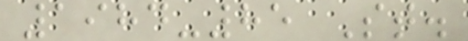1984-85 St.
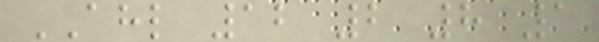AHL 12 2 8 1
